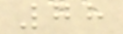78
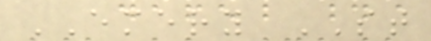EMERY ST
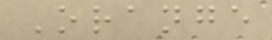Orange
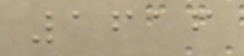1616
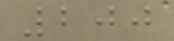200
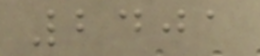2401
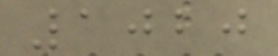1020
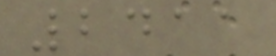2411
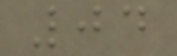04
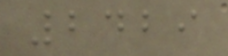2429
